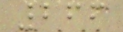266
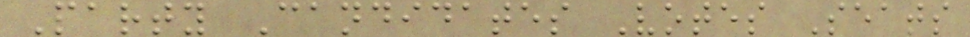Party Candidates Votes Seats
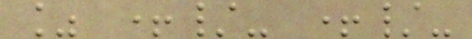% +/- +/-
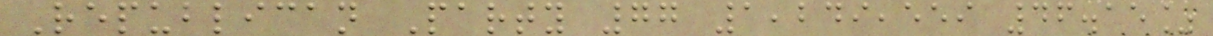Republican Party 77 1,249,559 46.15%
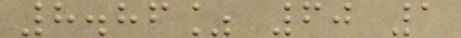8.86% 60 1
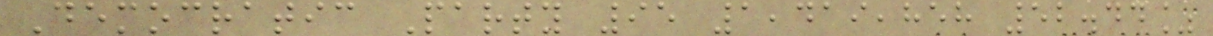Democratic Party 95 1,419,858 52.44%
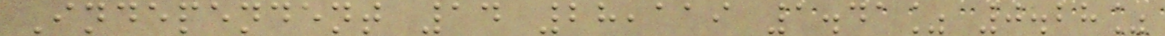Independent 14 28,119 1.41% 0.28%
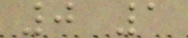0 1
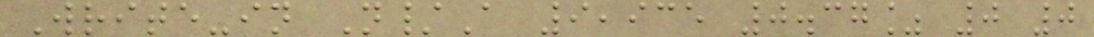Write-in N/A 9,935 0.37% 0 0
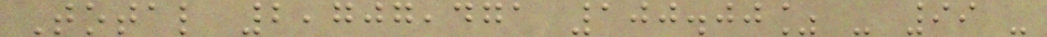Total 2,707,471 100.00% - 99 -
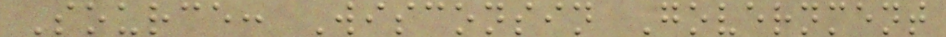Source: Wisconsin Government
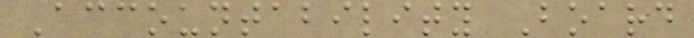Accountability Board
